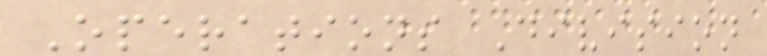Operations Division
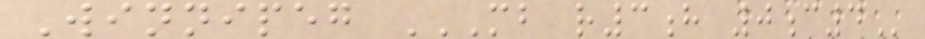Winnipeg MB R3H 0C4
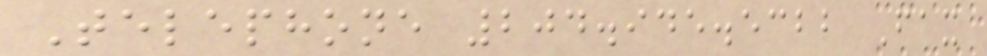Telephone 204.945.5322 Fax
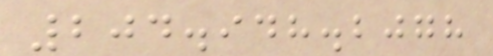204.948.2078
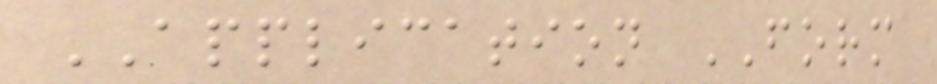APPLICATION FORM
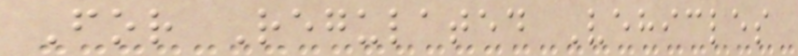For Regulated Vehicles
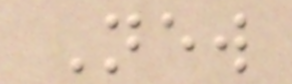New
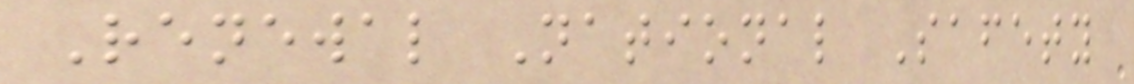Renewal National Safety
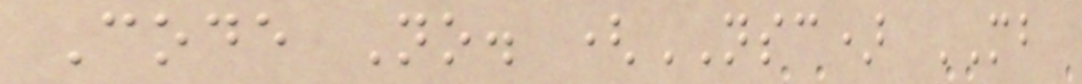Code No. (NSC) MB
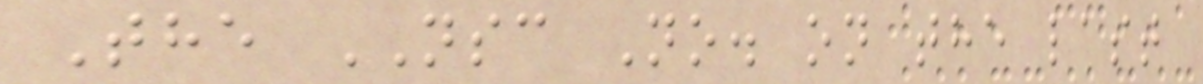The NSC No. on the last
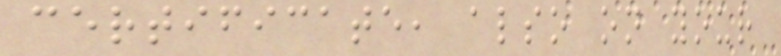certificate, also on your
